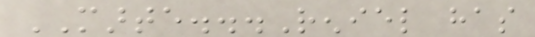MARTE...Reniel has
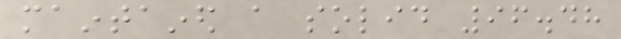maintained a solid 96.48
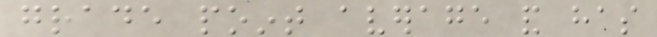grade point average and has
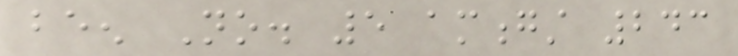been No. 5 amongst 243
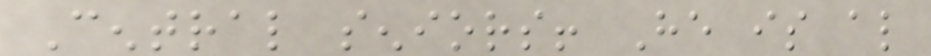Central seniors! He is also
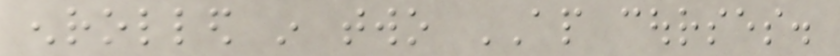enrolled in two AP courses.
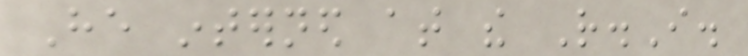He interned at the R.I.
